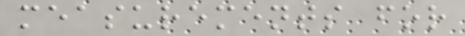measurements for
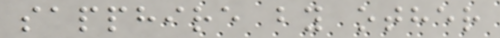sapphire by other
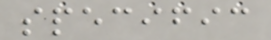specific
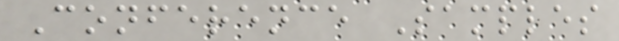Conference Samples
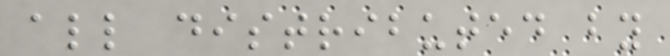all distributed by
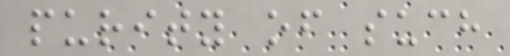purity of such
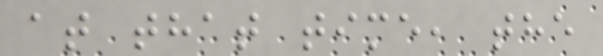at that time, the
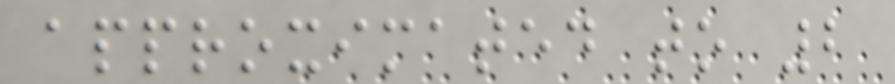approximated to 2
